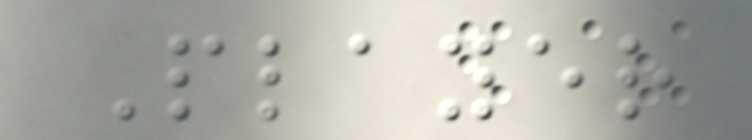Player
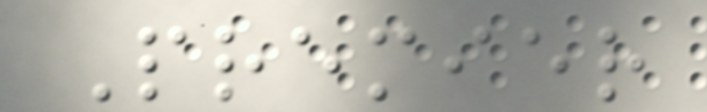Premier
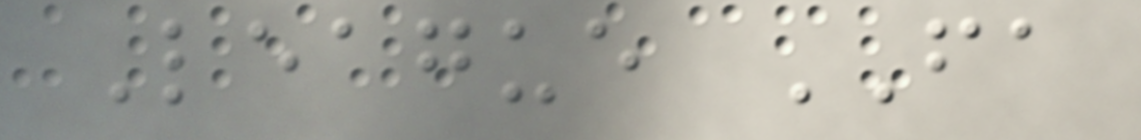League FA
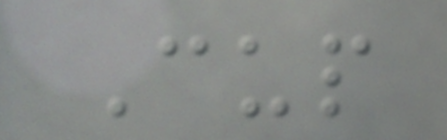Cup
